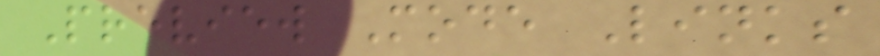Preview Mode Links
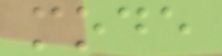mode
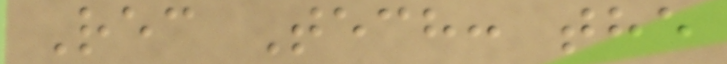Rec Tech: the
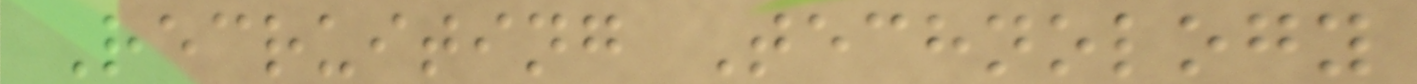Recruiting Technology
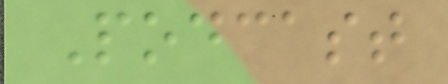Podcast
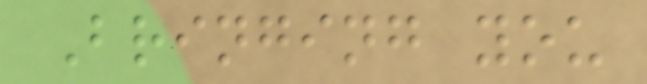Bringing you
